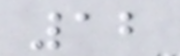12
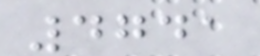4741
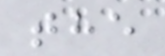the
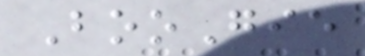BooGie
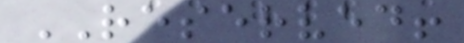RESERVED!
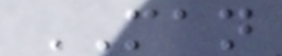MAN
